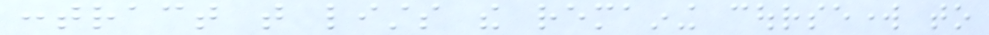contract that lists the remaining coursework to
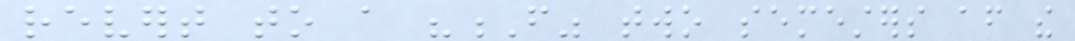revert to a "F" two semesters after the
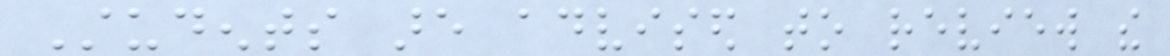Students are advised to review the
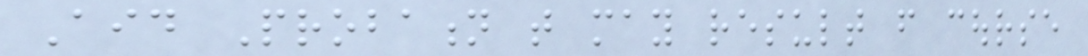Aid Probation that may result from course
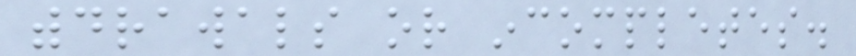withdrawals or incompletes.
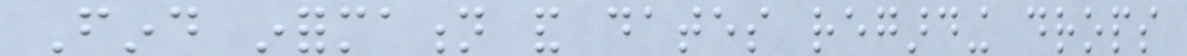Find information and dates regarding drops
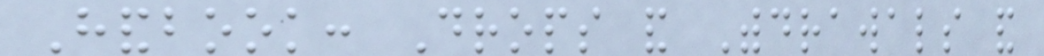Handbook: Drops and Withdrawals and
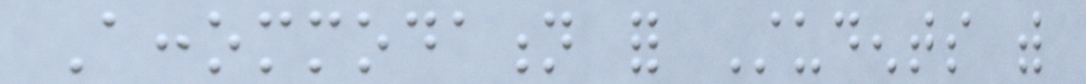Accommodation for Students with
